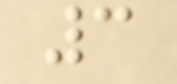3
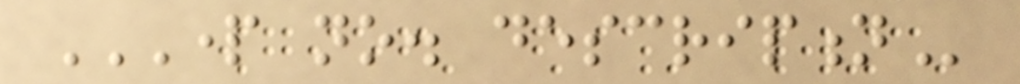PART NO. DESCRIPTION
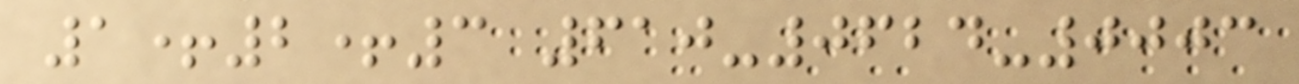1+2+3 610-0624-0003
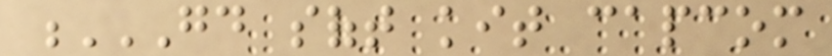GD SOFT KIT CAPCOM
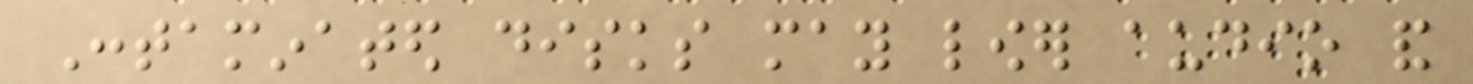Contaminated disks may lower audio and
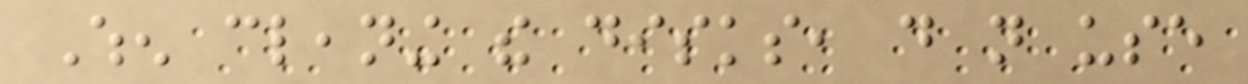When cleaning the disks, do not use
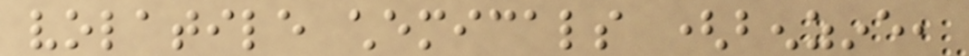volatile chemicals (benzine,
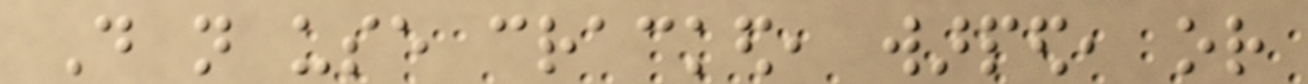Do not use cracked, warped, or
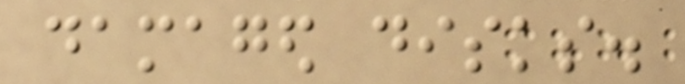damaged disks.
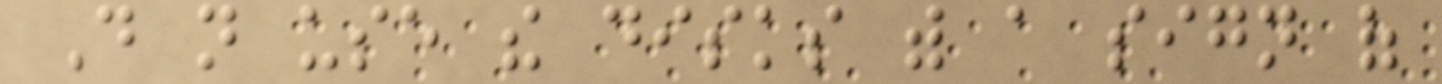Do not use the disks with a sign of
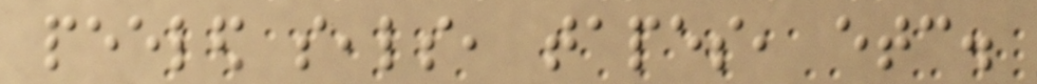peeled seals, tapes, etc.
